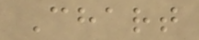Chart
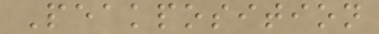Peakposition
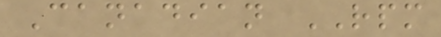Canadian RPM
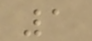1
